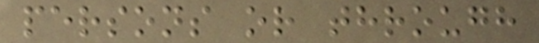persons or through
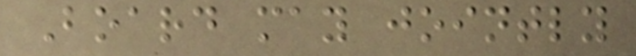Board may jointly
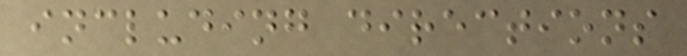including directions
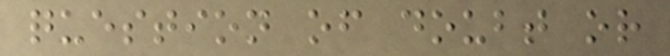question of doubt or
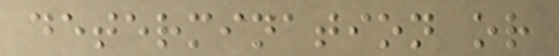determination or
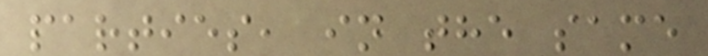parties, in the same
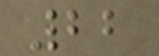22
